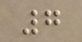7
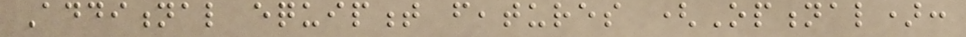Additional equipment features (Optional):
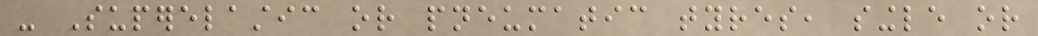- Superelastic or pneumatic tyres, single or
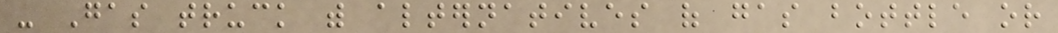- Gas truck with alternatives of gas bottle or
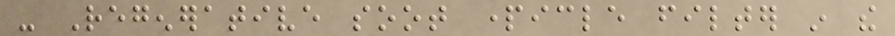- Regenerative soot particle filter in the
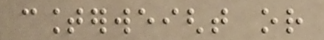counterweight or
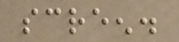screen.
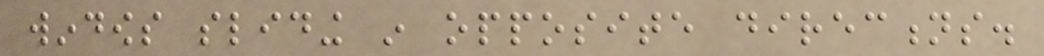windows sliding in opposite directions.
